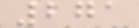271
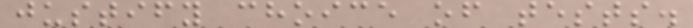justify choice of tests.
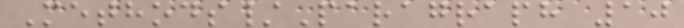Methods/Paragraph 10
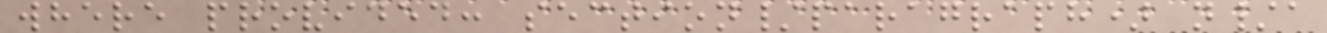where provided: section/paragraph) n/a
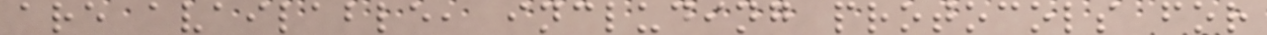are available, including protocols for
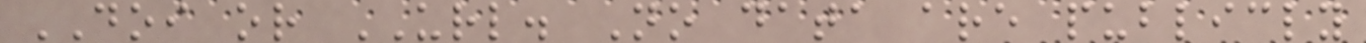DOI or URL. No data are publicly
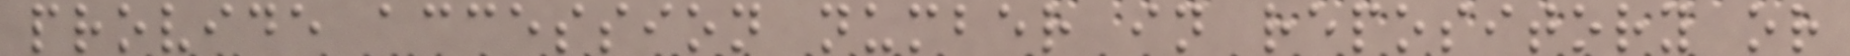provide accession number in repository or
